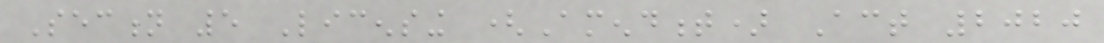Section 5 Licensing (Amendment) Act 2020
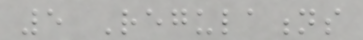5 Regulations
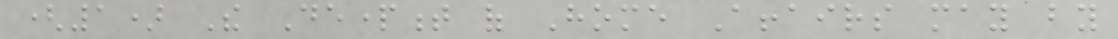(1) The Department of Home Affairs may by
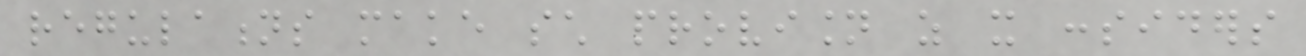regulations make such provision as it considers
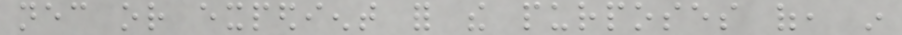necessary or expedient for the purposes of, in
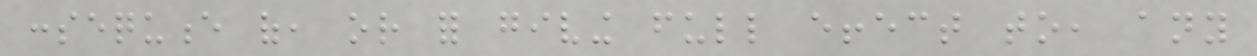consequence of, or for giving full effect to, any
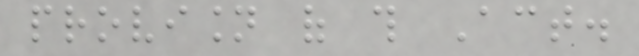provision of this Act.
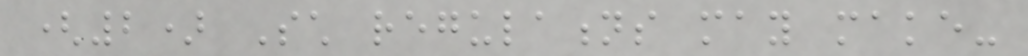(2) Such regulations may make-
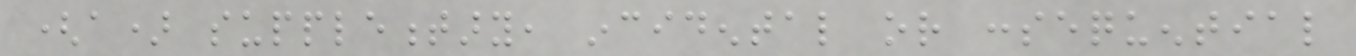(a) supplementary, incidental or consequential
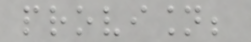provision;
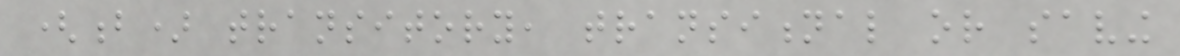(b) transitory, transitional or saving
